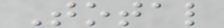Total
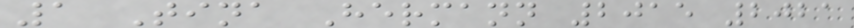1 Tina Hermann 2015 2021
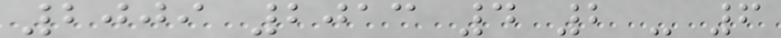2009 2013 4 2 - 6
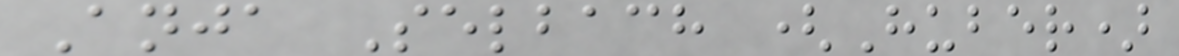Anja Selbach (Huber)
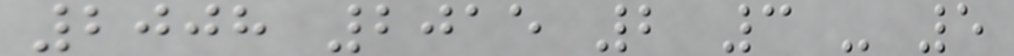2008 2015 2 3 - 5
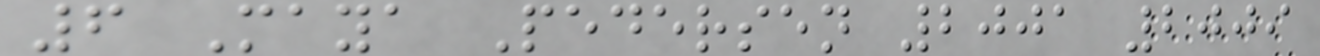6 Maya Pedersen 2001 2009
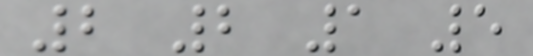2 2 1 5
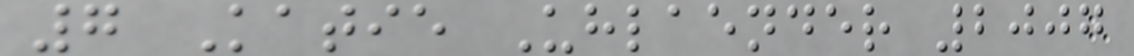7 Katie Uhlaender 2007
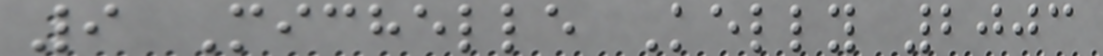9 Michelle Kelly 2003
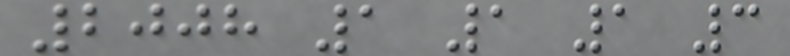2008 1 1 1 3
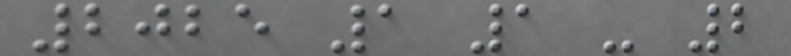2025 1 1 - 2
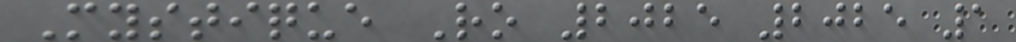Mystique Ro 2025 2025 1
